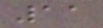11
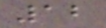12
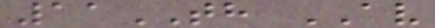11TH AV
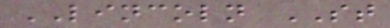LINCOLN ST
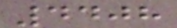4408
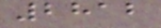2812
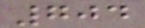704
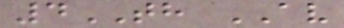4TH AV
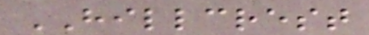HILLCREST
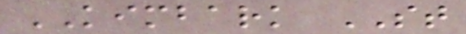KIMBARK ST
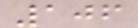106
